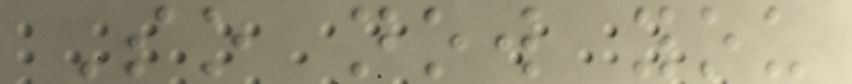So now you
